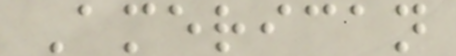American
